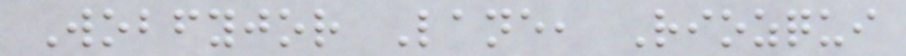Wobfyjor Lane, Riozqui
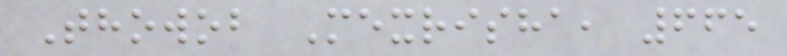Thowob Mexrisha, 665
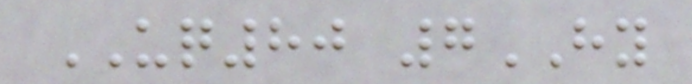UQ80 7HY
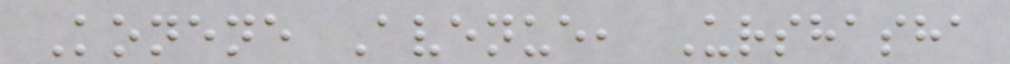Konene Avenue, Urshasha
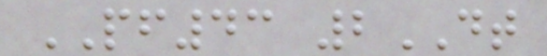PF43 2DT
